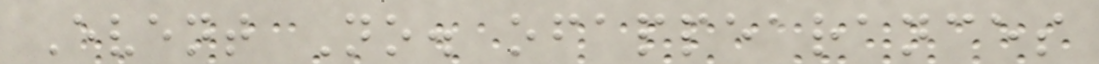Event No. ofappearances
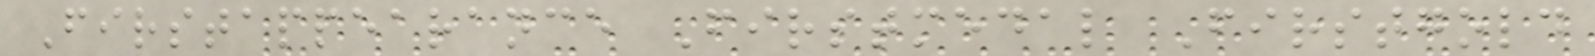Firstappearance Firstmedal Firstgold
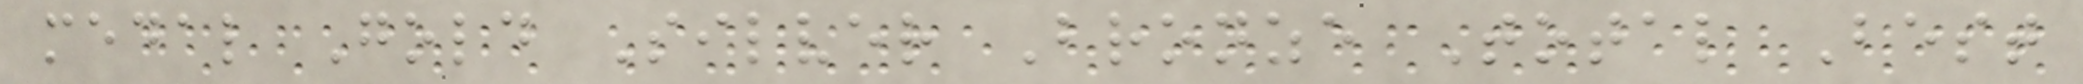medal Gold Silver Bronze Total Best
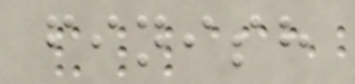finish
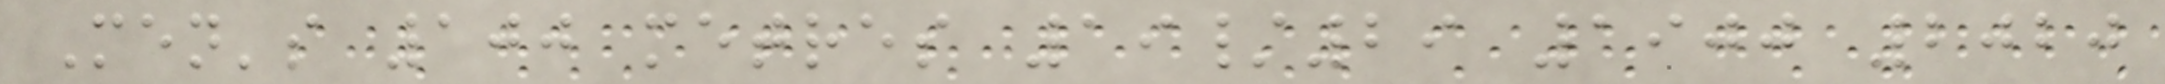Men's 100 metres 19/29 1900 2020
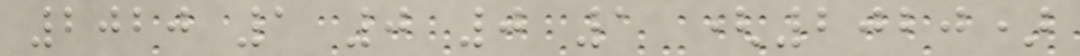2020 1 0 0 1 (2020)
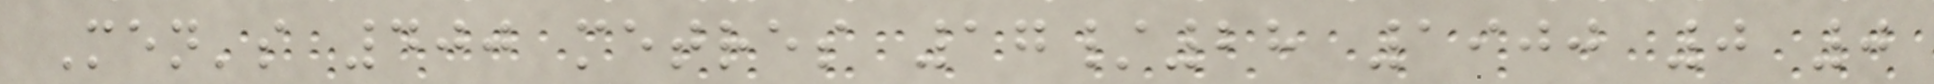Men's 400 metres 17/28 1900 0 0
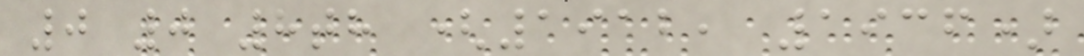0 0 8th (1912, 1936)
